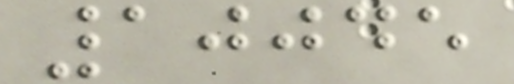10045
